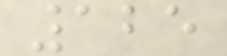125
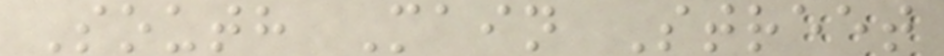South Main Street
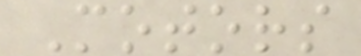Motors
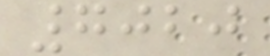7020
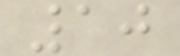10
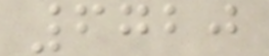6720
